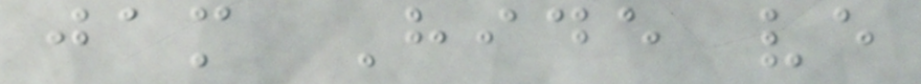jam Hide ve
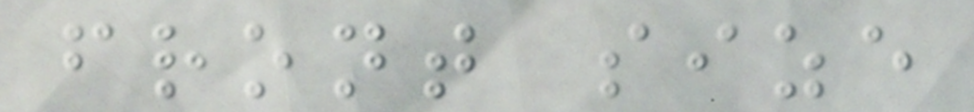front size
